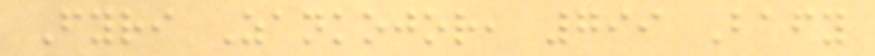Fyri Zankojor, 799 Bafy
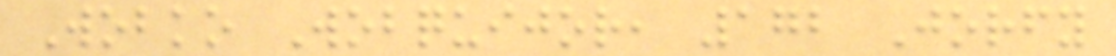Wobko Wobquijor, 172 Jorfy
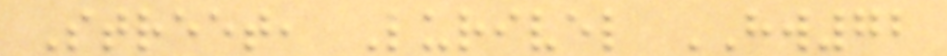Street, Lurivel HW72
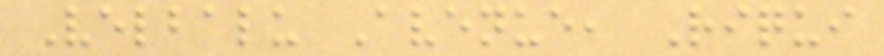Velbalu Avenue, Riqui
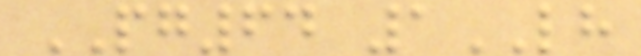PG64 1LH
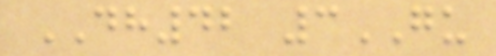DH42 3GU
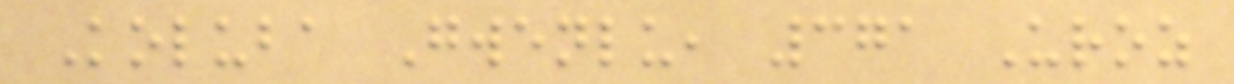Koluba Gwenlu, 371 Uroz
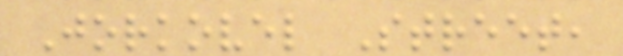Jorkovel Street,
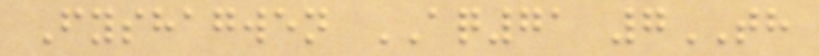Fyshagwen AQ71 7TH
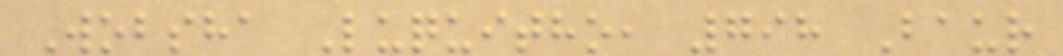Wobsha Luquitho, 798 Baur
